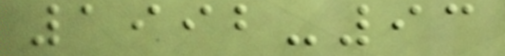1992-93
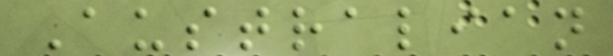Australian
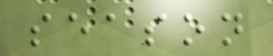season
